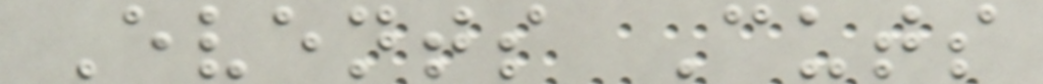Events Cuts
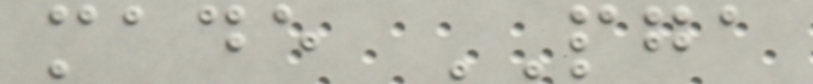made PGA
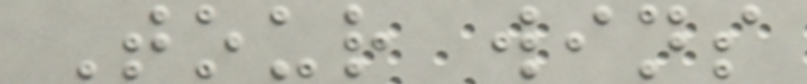Tour wins
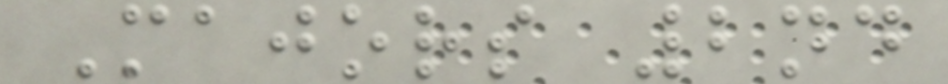Majors 2nd
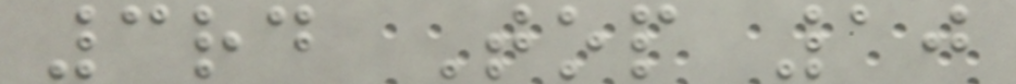3rd Top 10
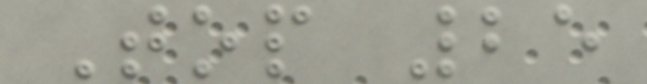Top 25
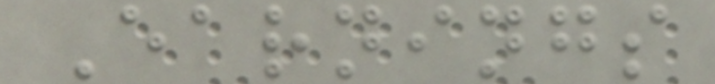Earnings
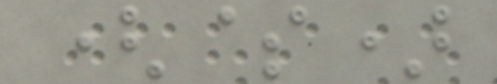($)
